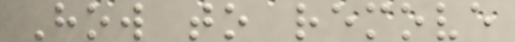How to remove
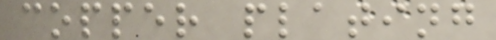copper plating
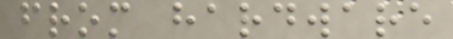from hardware
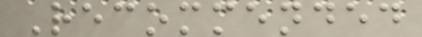Recommended
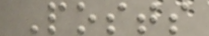Posts
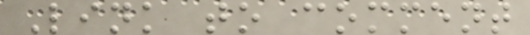Link to comment
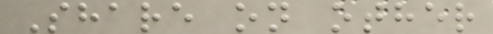Share on other
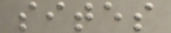sites
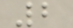2
